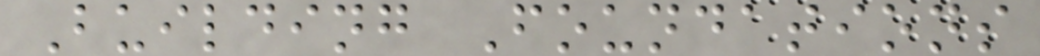Building Foundations
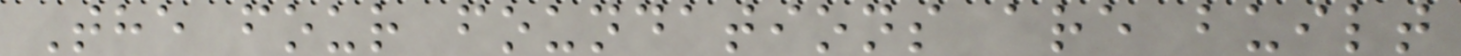The four foundations are built
